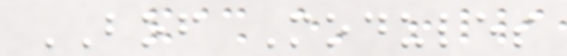BOF Modules
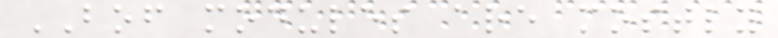BOF modules are mostly
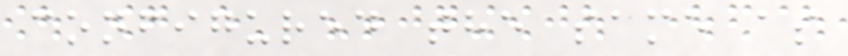configured the same as
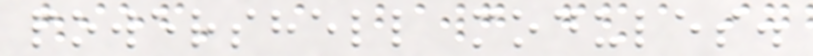powershell modules.
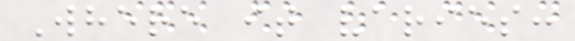Where it varies:
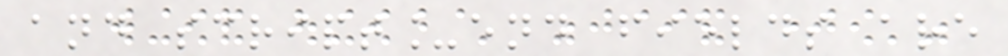and script_end fields are
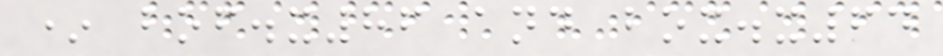* bof.x86 and box.x64
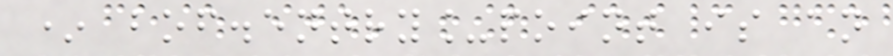* bof.entry_point is an
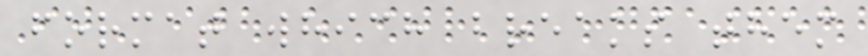format which breaks them
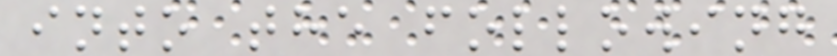into the following
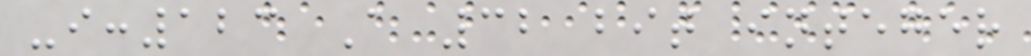-i:123 A 32 bit integer
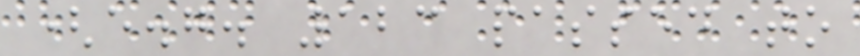(e.g. 123 passed to
